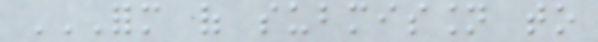FORM OF SUBMISSION TO
